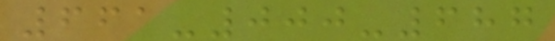661-000-687
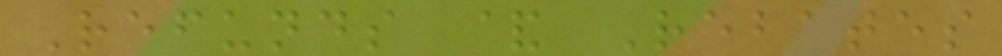Refunds & Rebates
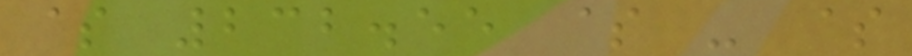$ 232.55 $ - $
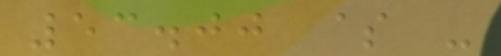53.00 $ -
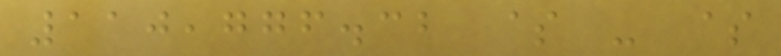110,776.32 $ - $
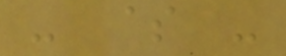- $ -
